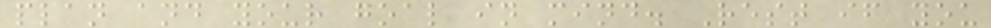plan and your goal in mind. Rest if you
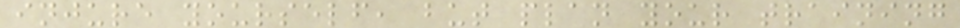injure yourself, but plan your training
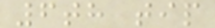6th tip
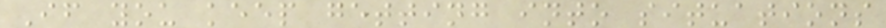If you keep getting into situations
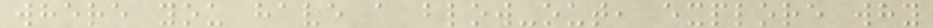where you have a blow-out, explore why
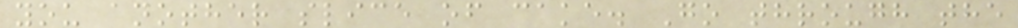you another slice of cake. Go through the
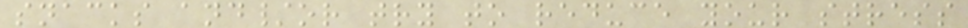snacks and/or try to reduce your stress
